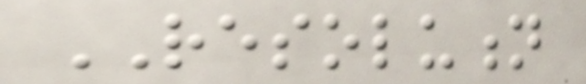RESOLUTION
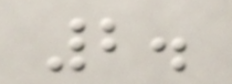2.
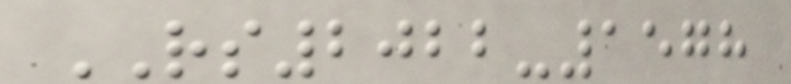RS2022-1578
